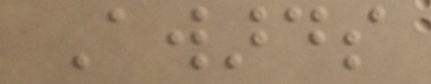Awards
